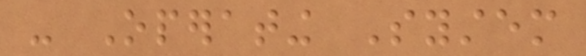- Operating System
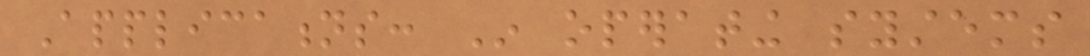Applications: In operating systems
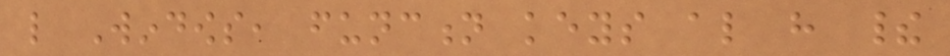like Windows, function keys also have their
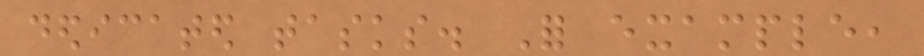dedicated tasks. For example,
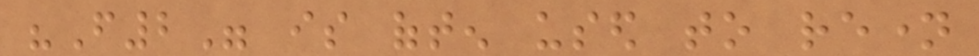"F2" is often used to rename
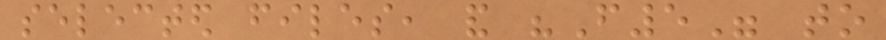selected files, and "F5" to
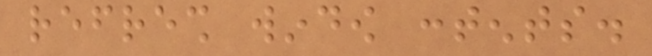refresh window contents.
